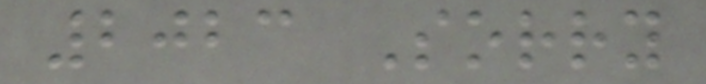2023 Sorry
